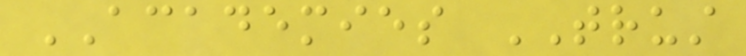ACADEMIES TRUST
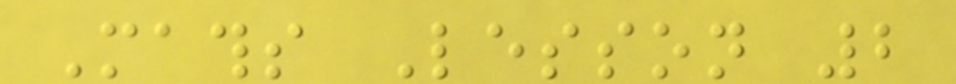Maths Lesson 2
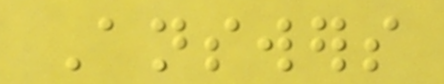Answers
